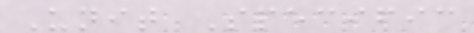Unit Specific
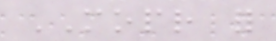MOPR for
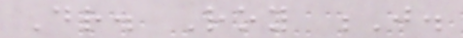Dr. Roy J.
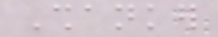Shanker
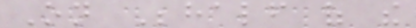On Behalf of the
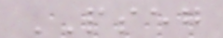PSEG
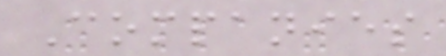Companies
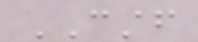CSTF
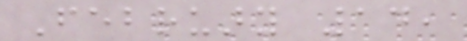February 14,
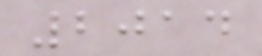2014
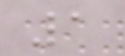1
